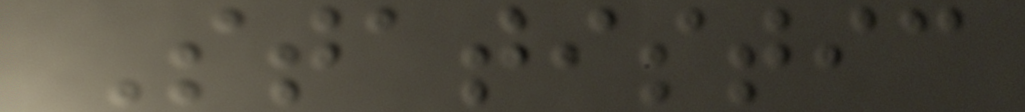Statistic
